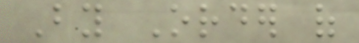By Order of
